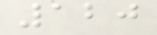120
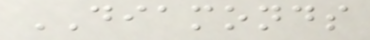DIAMONDS
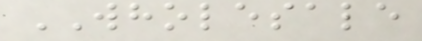WHOLESALE
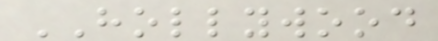HOLLYWOOD
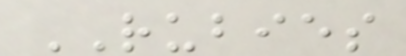RUBIES
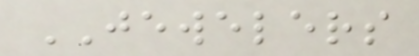JEWELERS
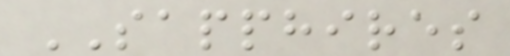SAPPHIRES
